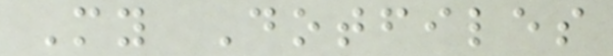My Dotfiles
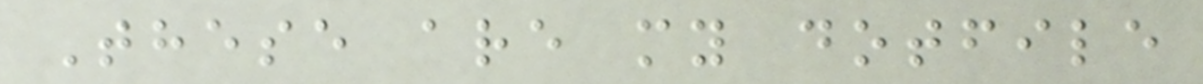These are my dotfile
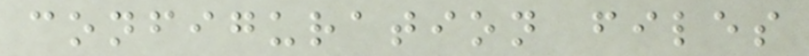configuration files
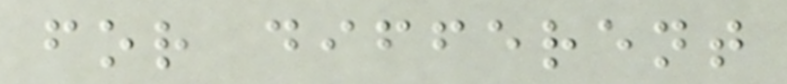for different
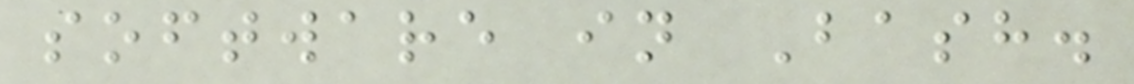software in Bash.
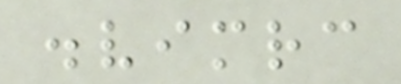.vimrc
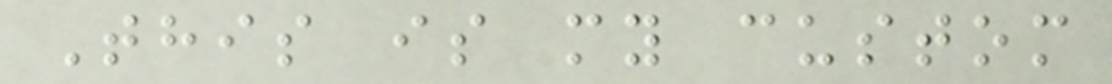This is my custom
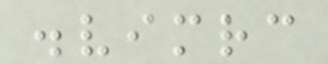.vimrc
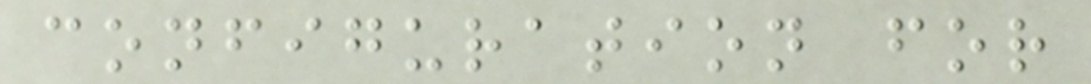configuration for
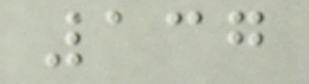137
